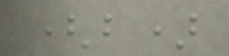(b)
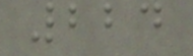224
